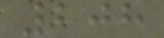208
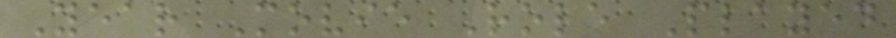Year Movie Role Played
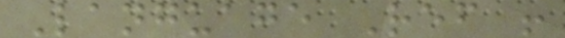Language Ref !
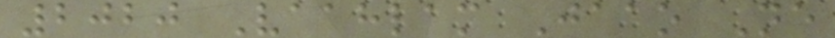2020 Vaahlam Jaao Ne
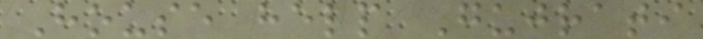House help Gujrati
